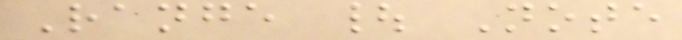Range | Note
